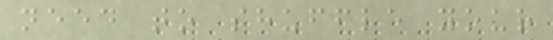need to shuffle your
